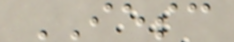IESC
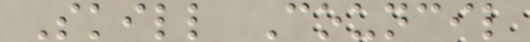Skill Council
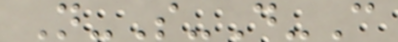N-S-D-C
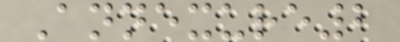Annexure2
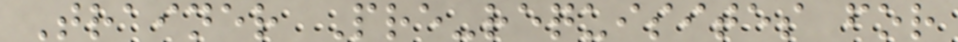Trainer Pre-requisites for
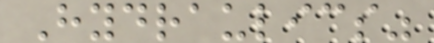Hydraulics"
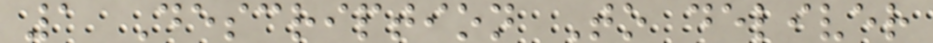1 Description To deliver
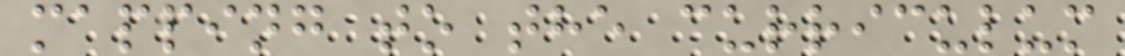mapping to the curriculum
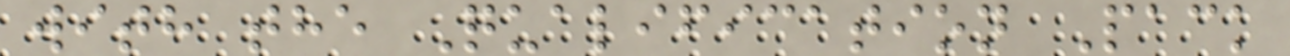with the Qualification Pack
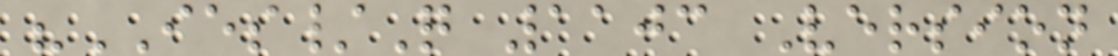"IES/Q 1103 Version
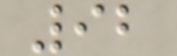92
